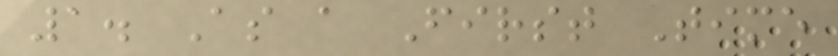1. As a First Time
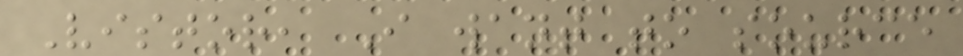Vistor, I want to source
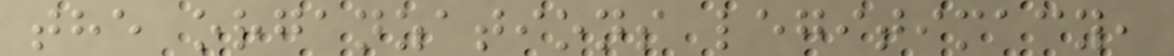the organzations legitimacy,
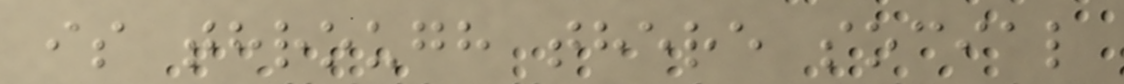is through there social
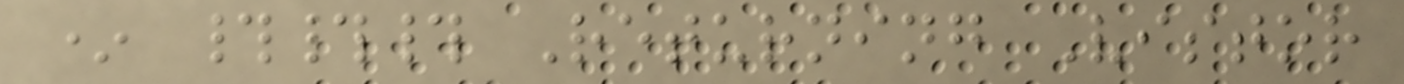* ### Returning Vistor
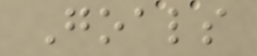Goals
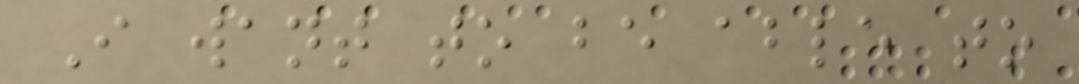I want to be able to
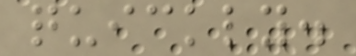quickly.
